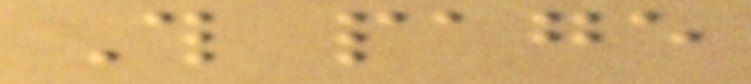This page
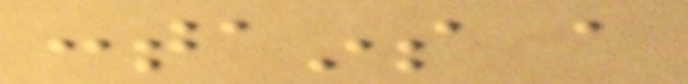contains a
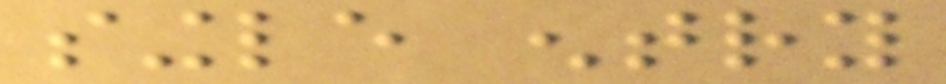single entry
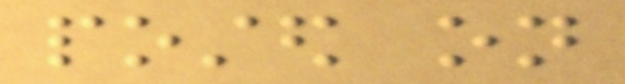posted on
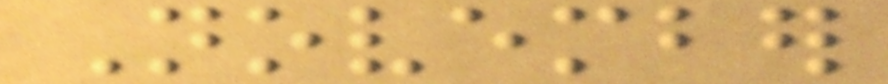November
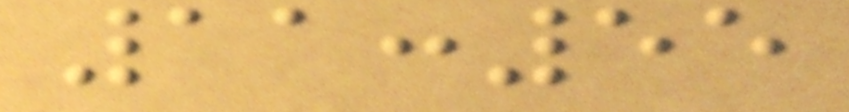11:55
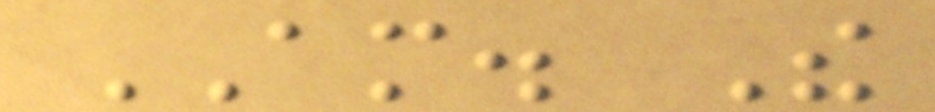AM. The
